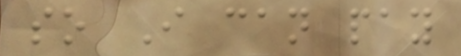so I can pay
